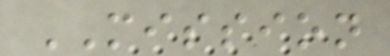MISSION
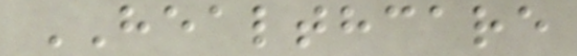HEALTHCARE
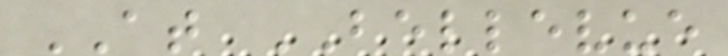AT BELLEVUE
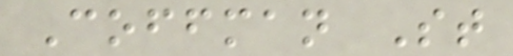Coffman St
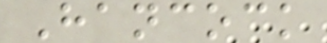Hancock
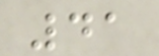41
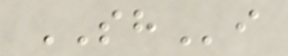SHi
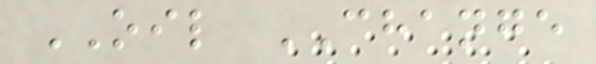OIL CHANGE
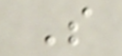S
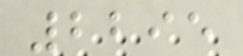2295
